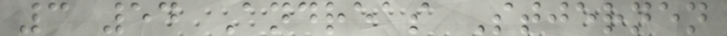3 54 Andreas Stjernen
